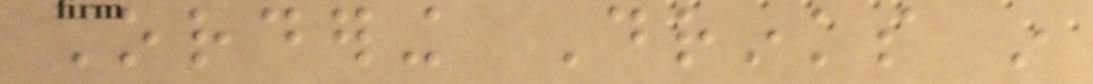Ordering Drinks in
